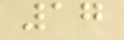17
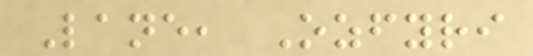Lane, Ozfyri
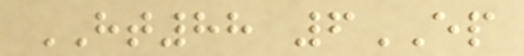HT88 6EP
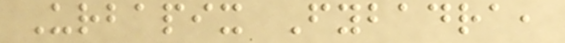Urbapix Fybadra,
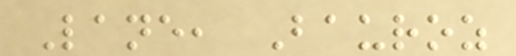Lane, Bauroz
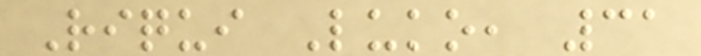Riqui Luko, 31
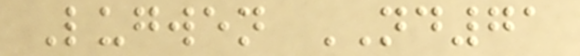Lugwen ND71
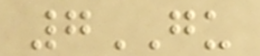7GU
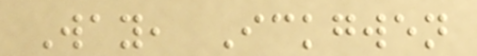Way, Ickgwen
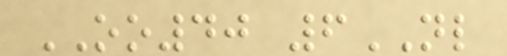OO40 6NL
